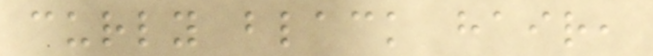curly black hair,
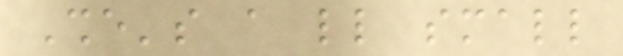She's a little small
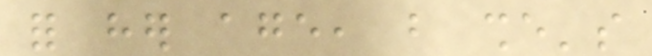for her age, but she's
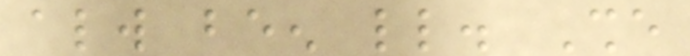always been little. She
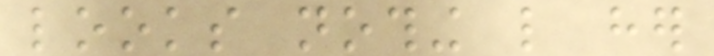looks nothing like her
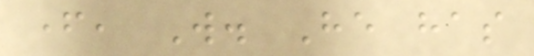father, Will. He has
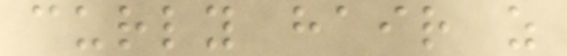curly hair as
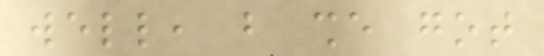well, but she got
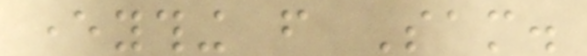everything from Sam.
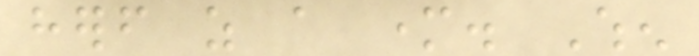herself as a mother. When
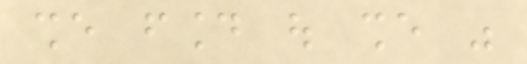she found out she was
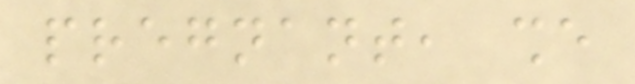pregnant, she
